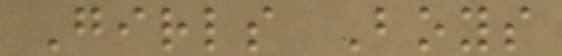Girls Boys
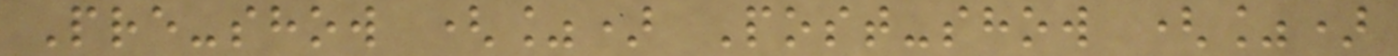Pre-show (%) Post-show (%)
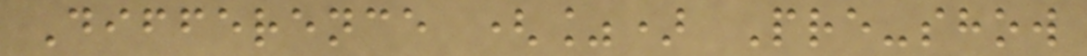Difference (%) Pre-show
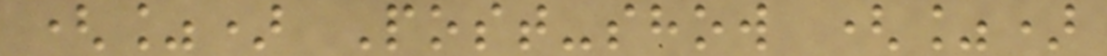(%) Post-show (%)
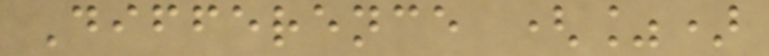Difference (%)
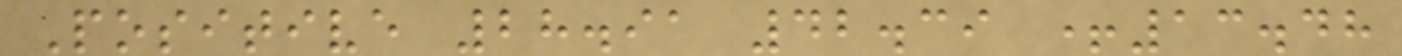Positive 28.91 42.39 +13.48
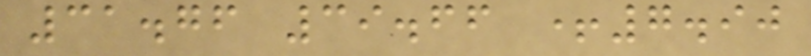31.76 39.66 +7.90
